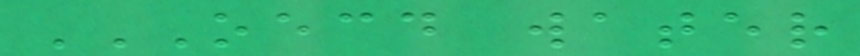OECD WATER
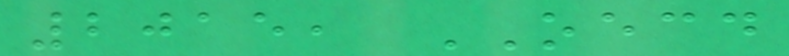2015, OECD
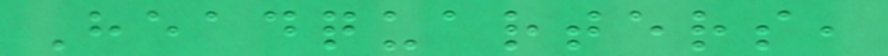Headquarters,
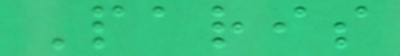Paris
